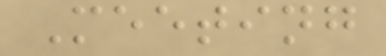Meeting
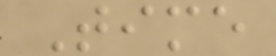Time
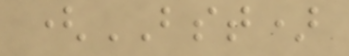(BST)
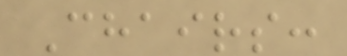Chairs:
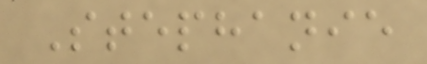Stephanie
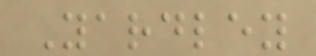Yardley
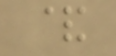&
